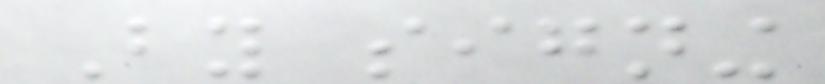By signing
